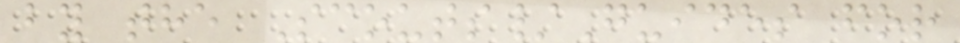by the Scouts/Guides for
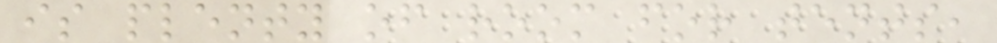is plenty of room for tents,
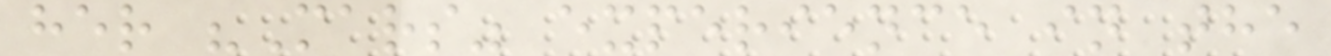her "Mars" experience in the
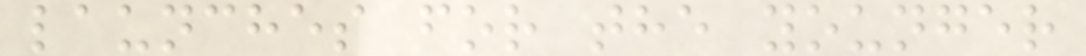launches for the younger
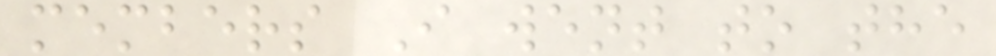members I went to the
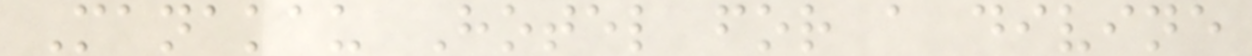Manakau Hotel for a divine
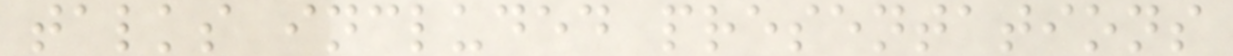talks included presentations
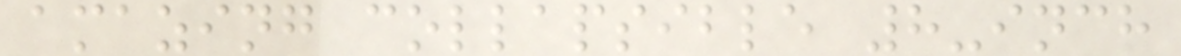amazing collapsible 8-inch
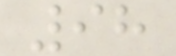98
